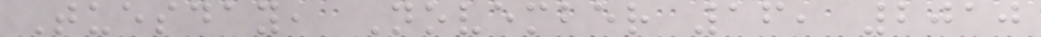Tuesday, November 16, 2010
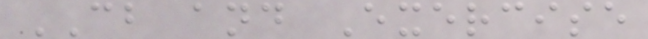CB and Exercise
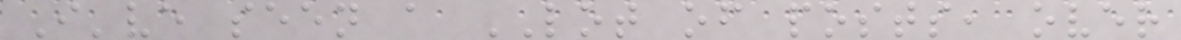I've seen a LOT of posts, over
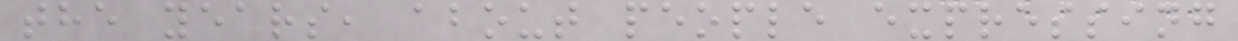the years, about people expressing
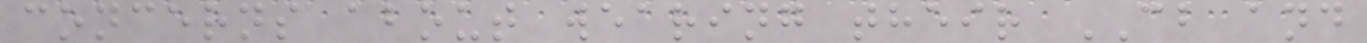concerns about wearing their CB and
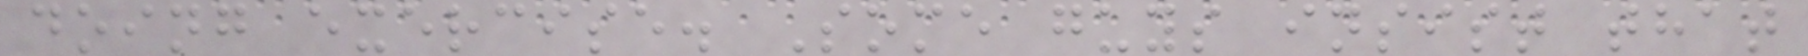doing exercise. Some guys insist that
